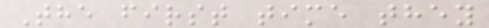The first time they
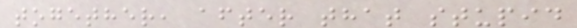together, after that stupid
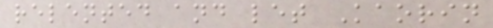relented and let Kaorin
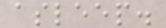asleep.
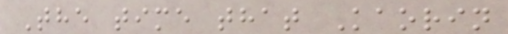The time that Kaorin
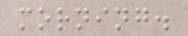morning.
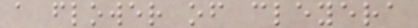a flower of cleyera
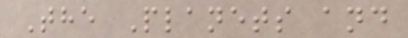The Planets and
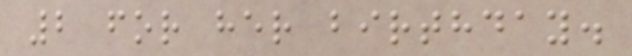2 for her birthday.
